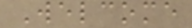Welcome
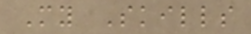My Skills
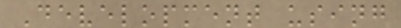Development using
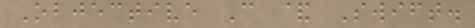Objective C & Swift.
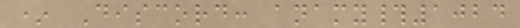* Discord: anamy#1024
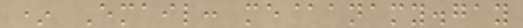* Email: me@anamy.gay
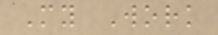My Work
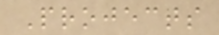Projects
